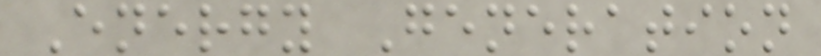Energy Generation
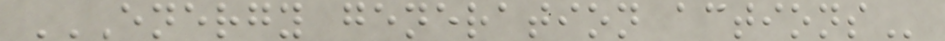ENERGY GENERATION ACTIONS
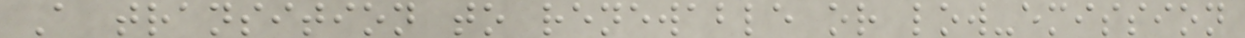A transition to renewable or low-emission
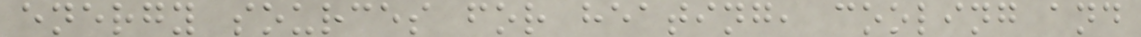energy sources for heating, cooling and
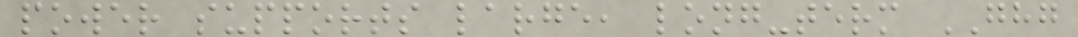power supports large, long-term GHG
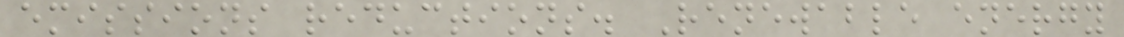emissions reductions. Renewable energy
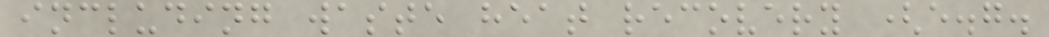including waste heat recovery (e.g.
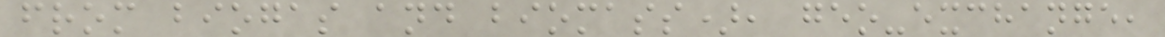from biogas and biomass), geo-exchange,
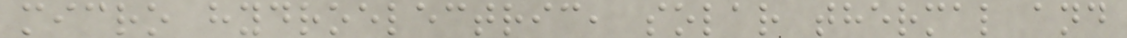micro hydroelectric, solar thermal and
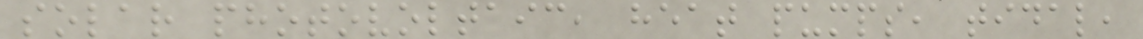solar photovoltaic, heat pumps, tidal,
